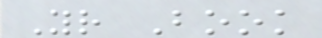Yr Book
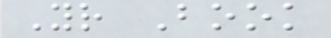Yr Book
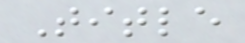Title
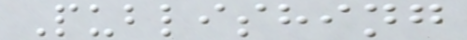Publishing
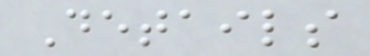Details
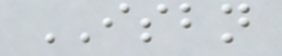ISBN
